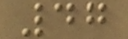47
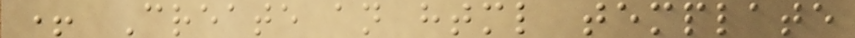+ Create an html template
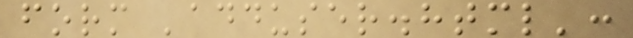form 'adduser.html':
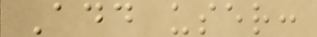Add user:
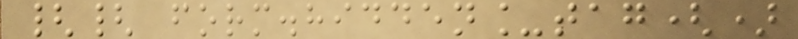{{ form.hidden_tag()
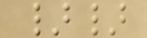}}
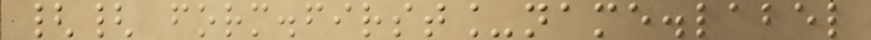{{ form.first_name.label
